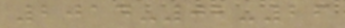2014-02-26
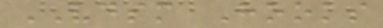VDSM Hooks
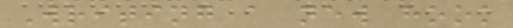Writing a new hook
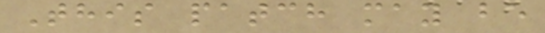This patch may be
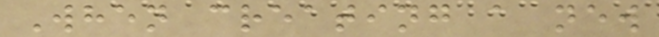When creating a new
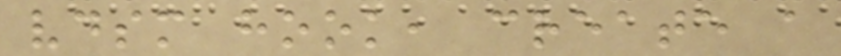vdsm hook, create a
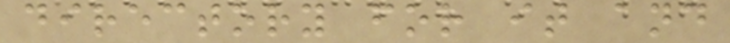directory for it and
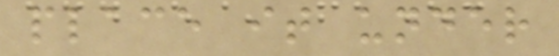place it under
